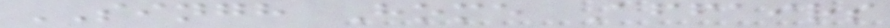SINGH Home Affairs
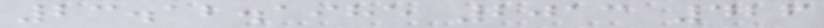23.12.1985 2013 426
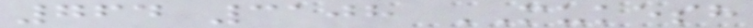764 3108 MUKESH
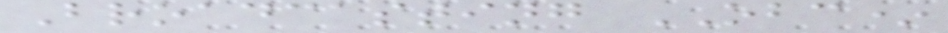Broadcasting OBC*
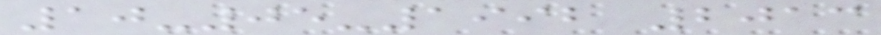10-05-1992 2013
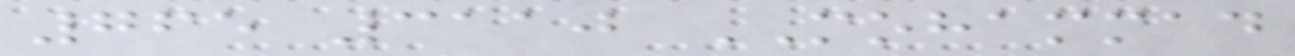765 3110 MOHAMMAD
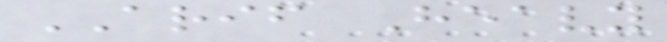ARIF Heavy
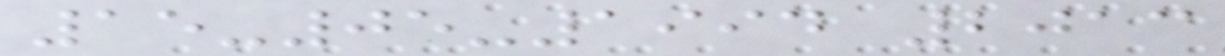15-05-1994 2013
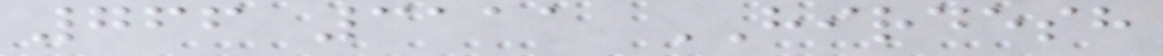766 3111 HIRDESH
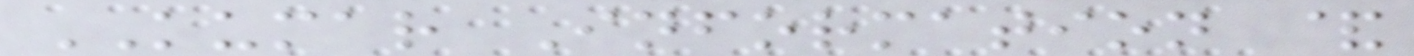KUMAR Information &
